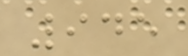945
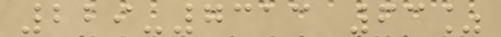229-7313 63%
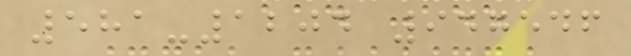581-1204 947546
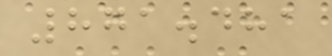871.481
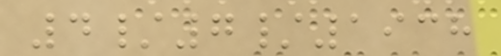4/7/1938
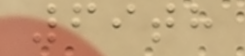69th
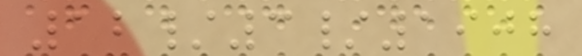12/3/1908
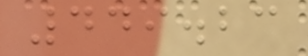449.23
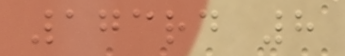173rd 8
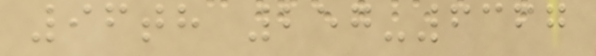96th 257-6367
